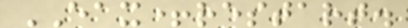EAX+restart.
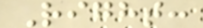Right:
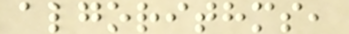algorithms,
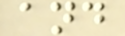and
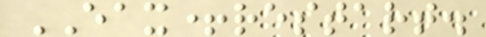EAX+restart.
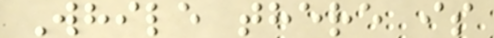While there is
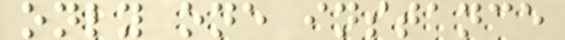only one instance
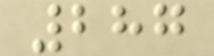287
